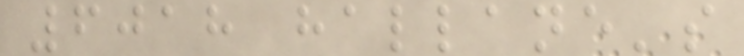6018 hallane's
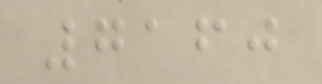7160
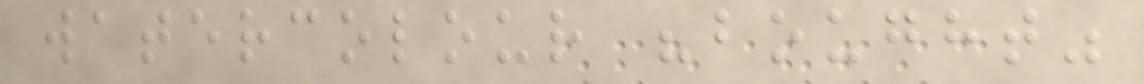watercolour "bought"
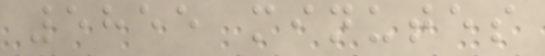5855 minutes
